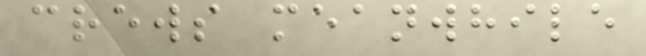crews meanwhile
